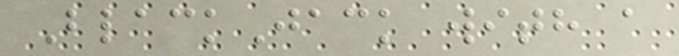BlackJack with a
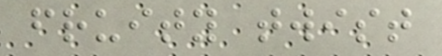fruity twist
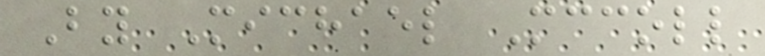By Michael Mccoll
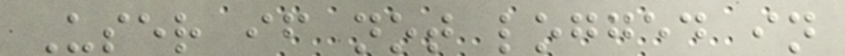User if not logged in
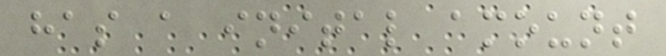has a inital amount
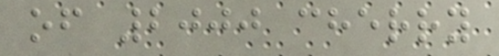of 2000 cherry
